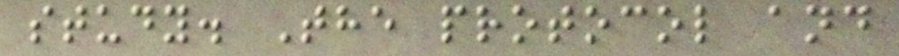study. The protocol and
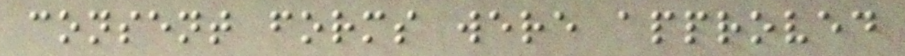consent forms were approved
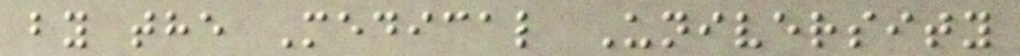by the Medical University
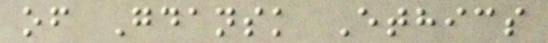of Gdansk Ethics
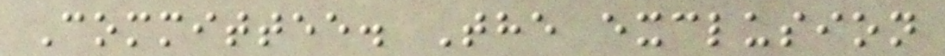Committee. The exclusion
